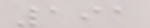191
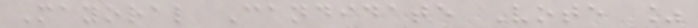Mayoral Candidate Vote %
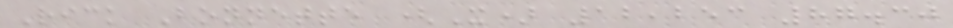Rick Bonnette (X) 12,253 87.30
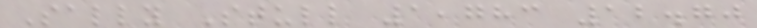Sally Stull 1,783 12.70
